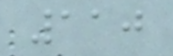110
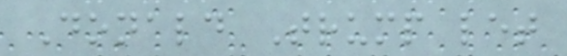Donald Trump let
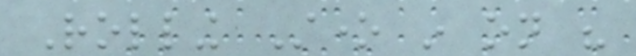Rolling Stone in on his
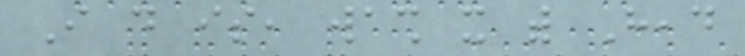I do is, wash it with Head
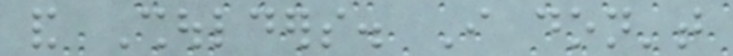and Shoulders. I don't
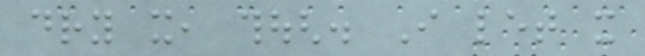dry it, though. I let it
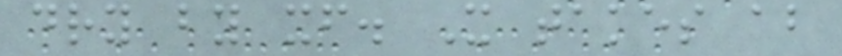dry by itself. It takes about
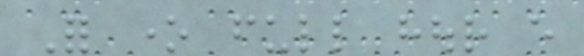For one full hour every
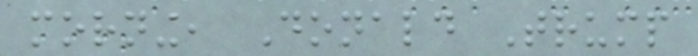morning, Donald Trump
